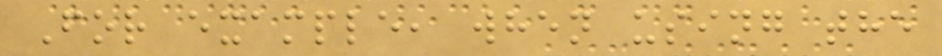For example, when using the
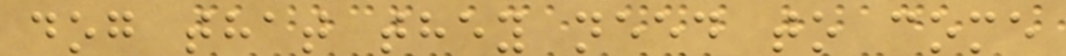dog that they need to come
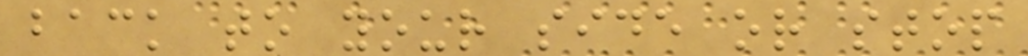back to your side or stop
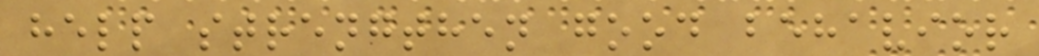help strengthen good behavior
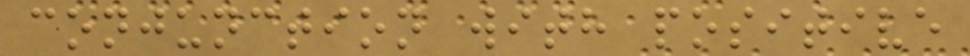conjunction with positive
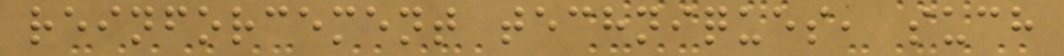reinforcement techniques, such
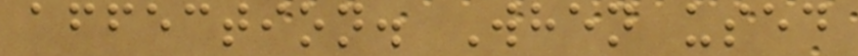affection. When used
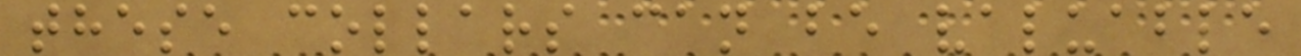these collars can be valuable
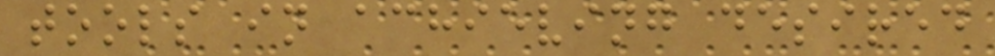tools in achieving desired
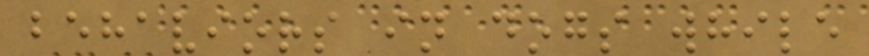behaviors in dogs while
